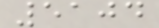5104
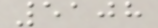5108
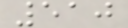510
